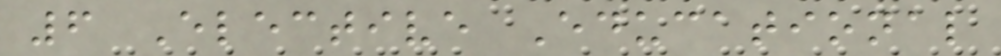6 Elective Educational
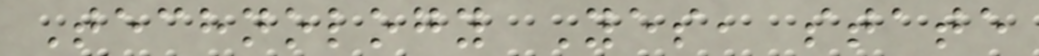Technology Yes, state
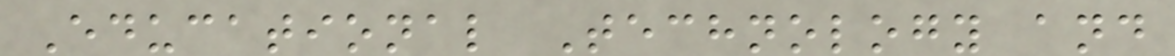Educational Technology and
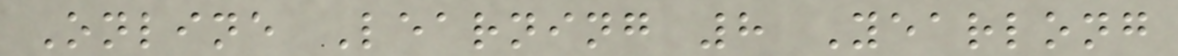Online Learning 8 Yearlong
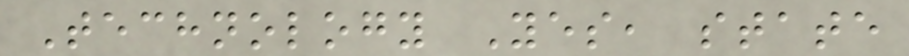Technology Yes, state
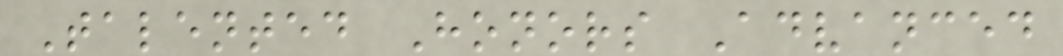Talented Honors Advanced
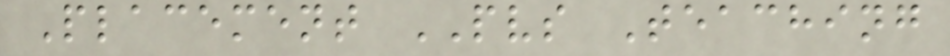Placement PVS Teaching
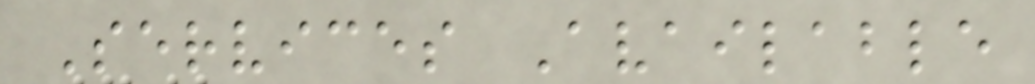Services Available
